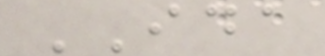IDA
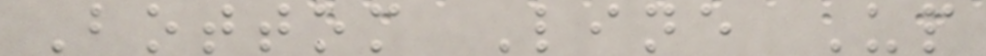Bottom Line Up
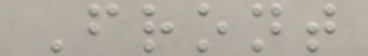Front
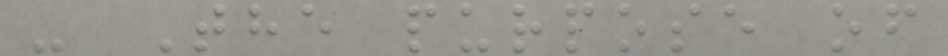- The purpose of
